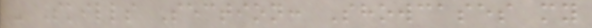- Skills Section: Showcases my
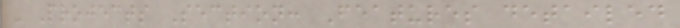- Projects Section: Features detailed
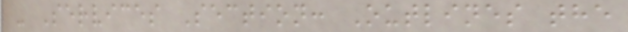- Services Section: Outlines the
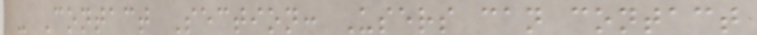- Contact Section: Users can contact
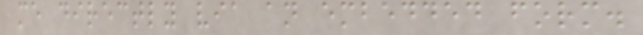me directly via an embedded form.
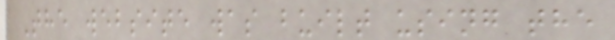The website was built using the
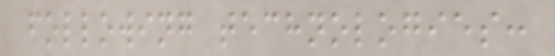following technologies:
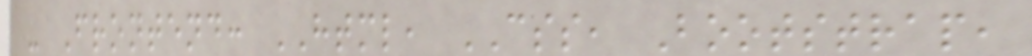- Frontend: HTML, CSS, Bootstrap,
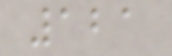121
